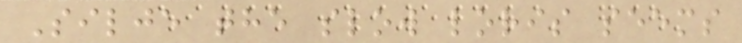Silje the slow loris seems
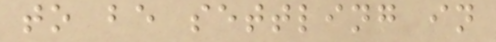to be settling in
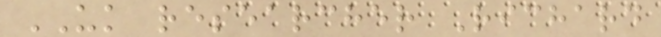UK researcher Richard
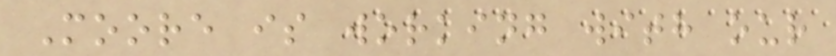Moore is working with our
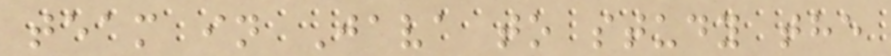team in Java to study the
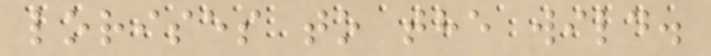lorises to the wild.
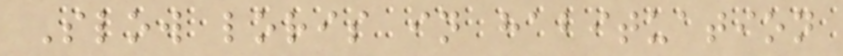Slow loris in habituation
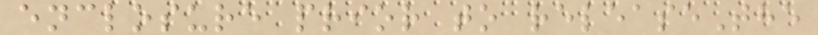enclosure prior to releaseThe
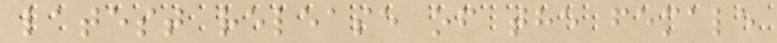latest release of the female
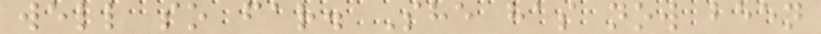well so far. She has now been
